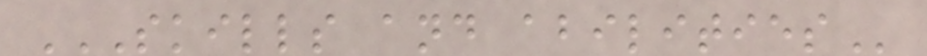SKILLS AND ABILITIES
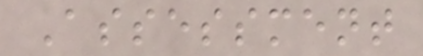Assessment
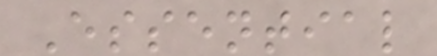Essential
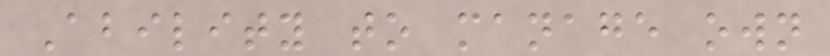Ability to manage own
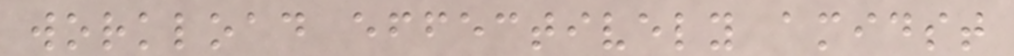workload effectively amidst
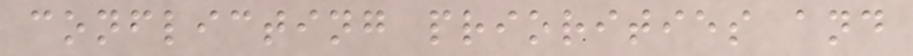conflicting priorities and
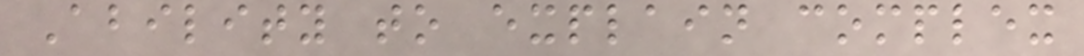Ability to explain complex
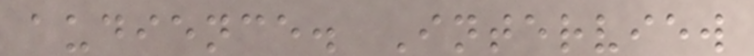audience. Interview
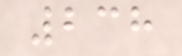238
